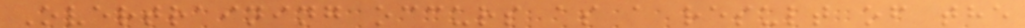Overtraining occurs as a result of the
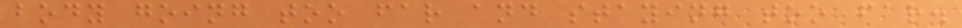body going too far and staying too far.
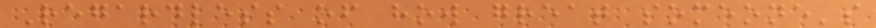Regardless of how great someone's
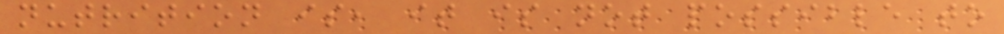nutrition is, it is not possible to
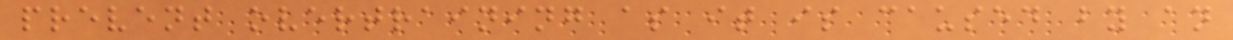prevent overtraining as it is caused by an
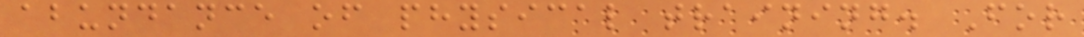abundance of physical training. For
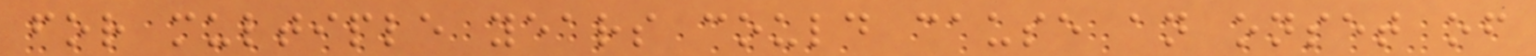for multiple years could cause an onset of
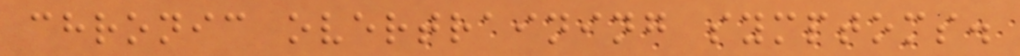chronic overtraining symptoms.
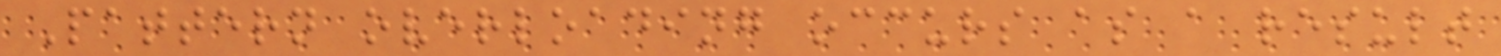Pattern overloading occurs as a result
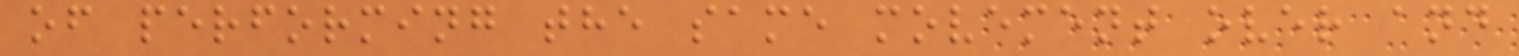of performing the same movement over and
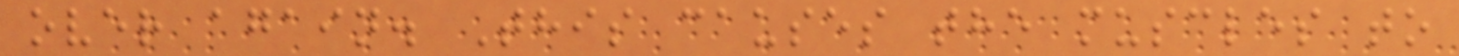over again. This causes the muscles to
